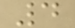4
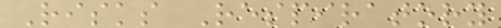Risks Respiratory
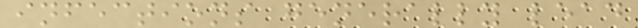infections generally lead
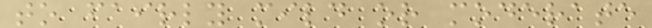to fairly mild or moderate
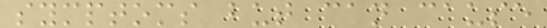symptoms but can cause
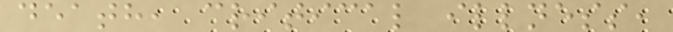death, critical illness,
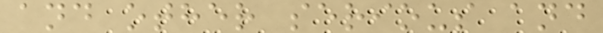and other serious and
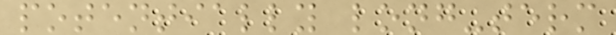potentially long-term
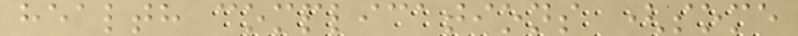health complications (some
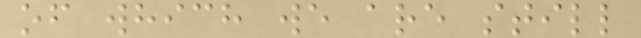of which we are still
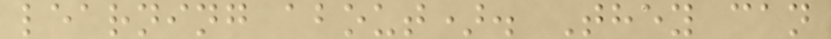learning about). They can
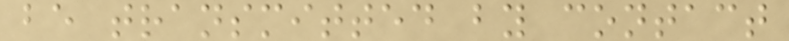be transmitted by contact
